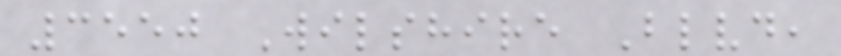3550 Wilshire Blvd,
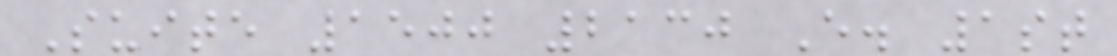Suite 1500 2130 E. 1st
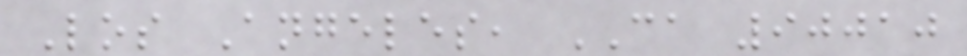Los Angeles, CA 90010
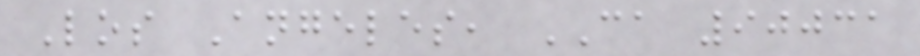Los Angeles, CA 90031
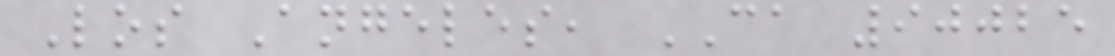Los Angeles, CA 90025
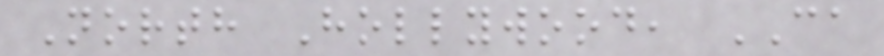North Hollywood, CA
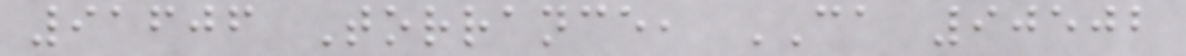91606 Torrance, CA 90502
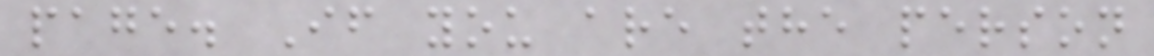page. If you are the person
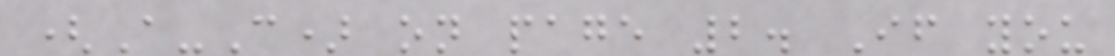(A-C) on page 2. If you
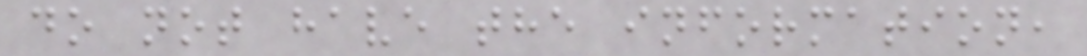do not have the information,
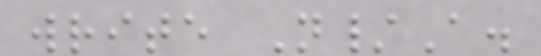write N/A.
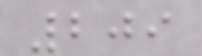209
